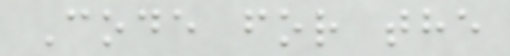Code for the
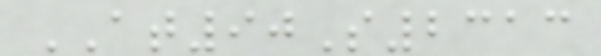AT90S2313
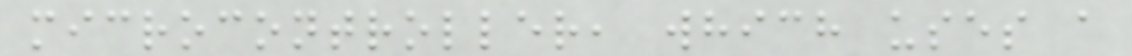microcontroller, which uses a
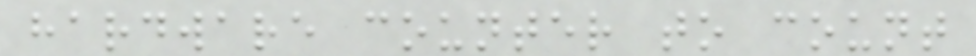hardware counter to count
